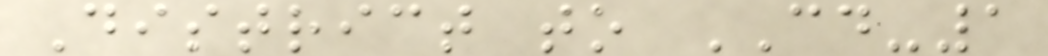District to CD-1
